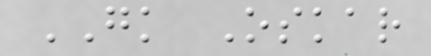GK Oskar
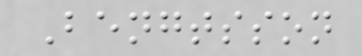Bengtsson
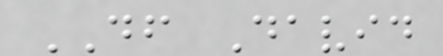DF David
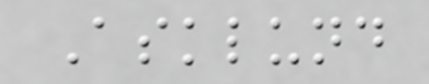Asklund
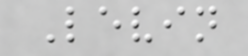Levin
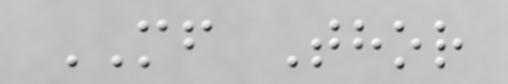MF Thor
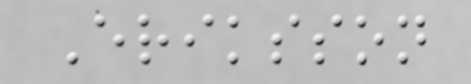Eriksson
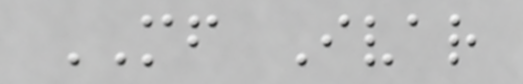MF Ivar
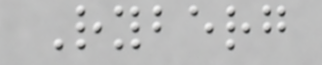Ryberg
